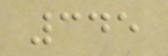345
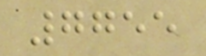7755
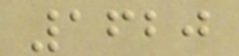1620
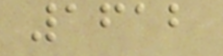1612
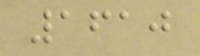1610
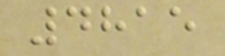4815
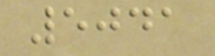5041
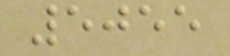5055
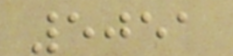5051
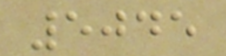5045
